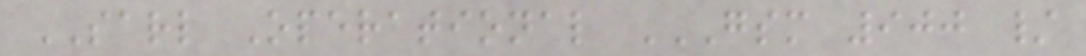SARL Operational GSM 900 /
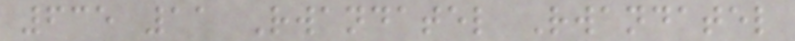635 11 Rwandatel Rwandatel
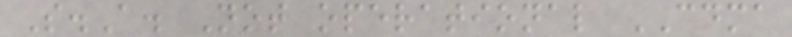S.A. Not operational CDMA
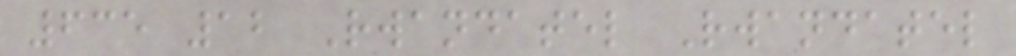635 12 Rwandatel Rwandatel
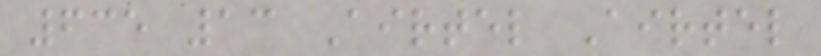635 13 Airtel Airtel
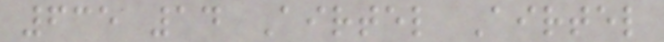635 14 Airtel Airtel
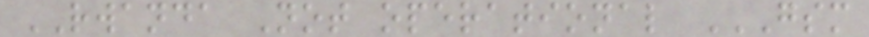RWANDA Not operational GSM
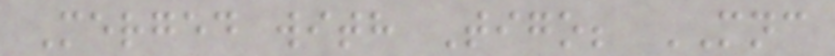Merged with Tigo; MNC
